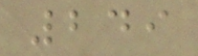249
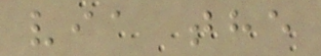via the
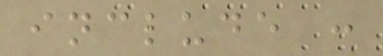include :
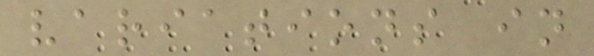variations in
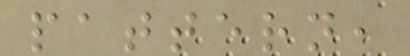pattern,
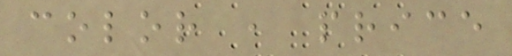color , price
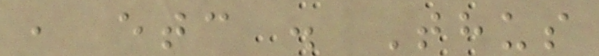, etc . Thus
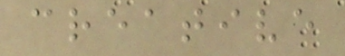creative
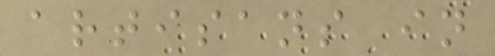artisans in
